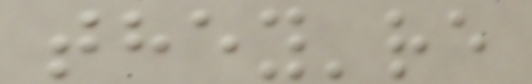they're
